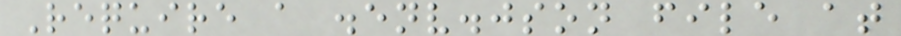Require a .env.json file at
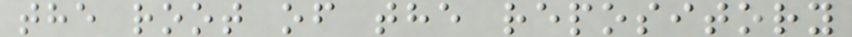the root of the repository
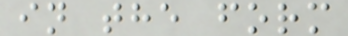in the form
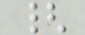{
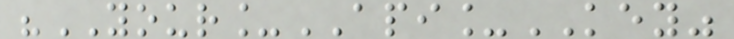"YOUR_API_KEY"
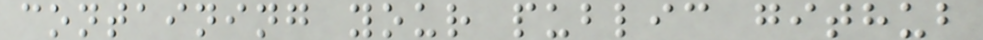containing your public github
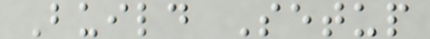Build Setup
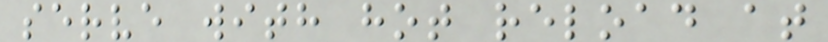serve with hot reload at
